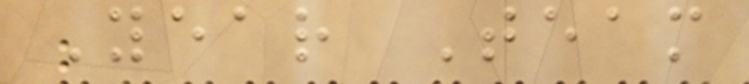Year Team
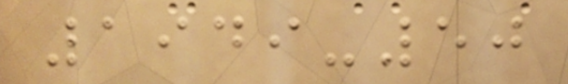1949-50
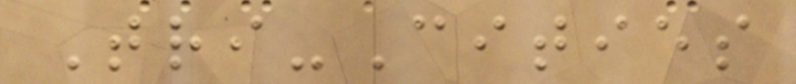Tri-Cities
